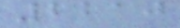2210
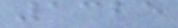1325
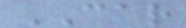CAR
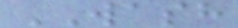WASH
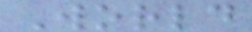World
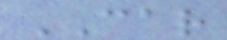CAR
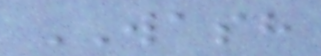WASH
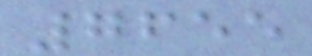7655
